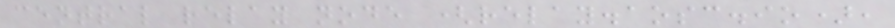central relay node (relay.aosc.io),
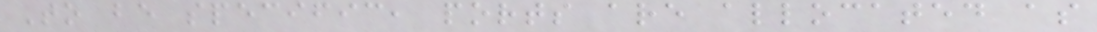To be specific, ports are allocated as
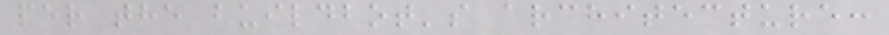per the buildbot's architecture:
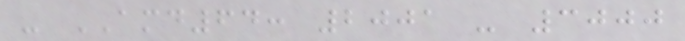- AMD64: 2001 - 3000
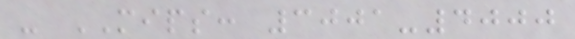- MIPS: 3001-4000
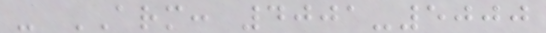- ARM: 4001-5000
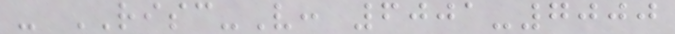- RISC-V: 6001-7000
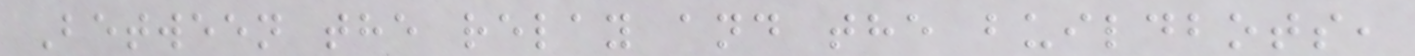Between the relay and the buildbots,
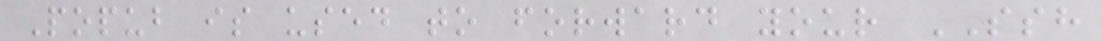Popub is used to forward your SSH
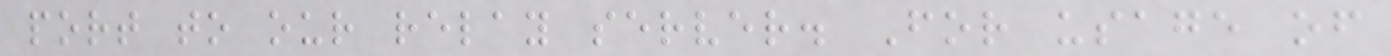port to our relay server. For usage of
